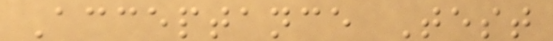Acceptance Test
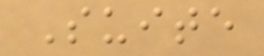Suite
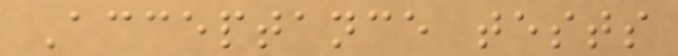Acceptance tests
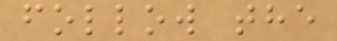follow the
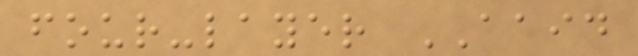four-layer AAID
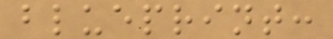blueprint:
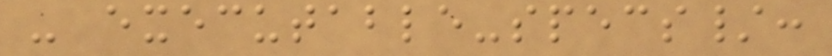- executable-specs/:
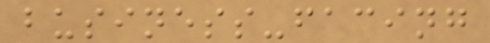business-facing
